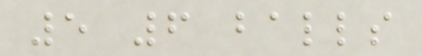5 6 balls
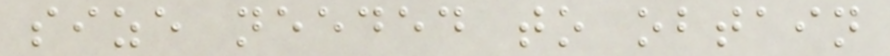size needed to obtain
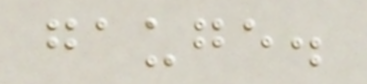gauge.
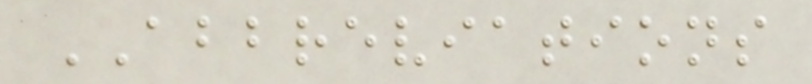ABBREVIATIONS
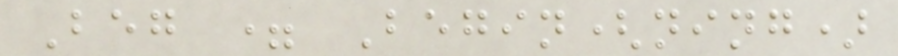Beg = Begin(ning)
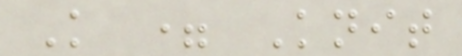K = Knit
